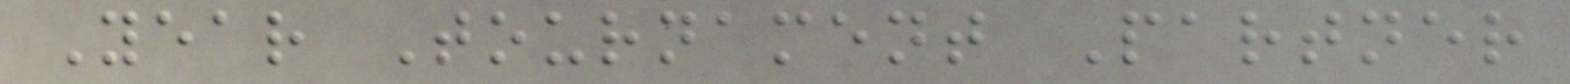Year Tournament Partner
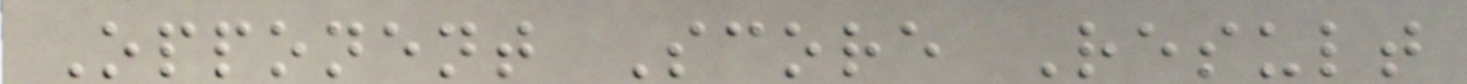Opponent Score Result
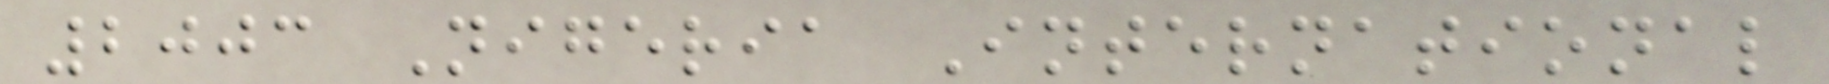2003 Nigeria International
